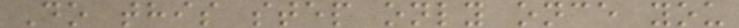Do this step only once you
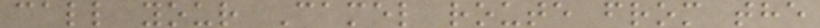call your Camel route from the
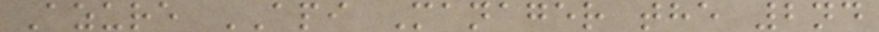Azure API Manager the 2nd
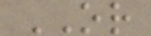OR
